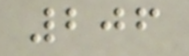206
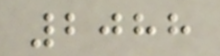2088
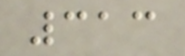313
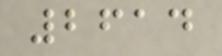2614
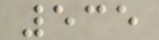535
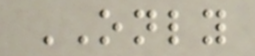ONLY
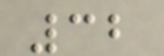32
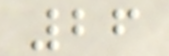26
